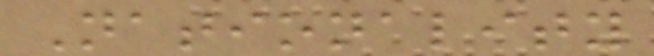Nationality
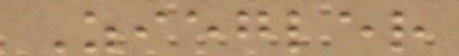Ziegler
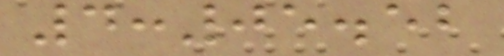4:05.52
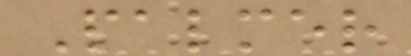Palmer
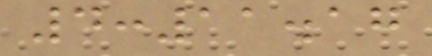4:11.17
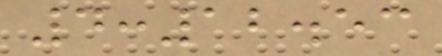4:12.53
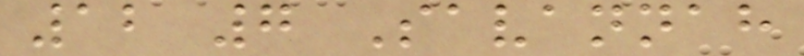12 7 Savannah
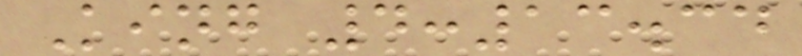King 4:13.34
